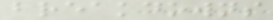breakdowns
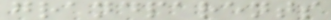grandparents
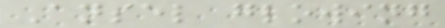Ansel glowing
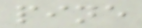pine
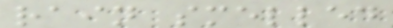rain smelled
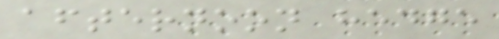afternoon hedge
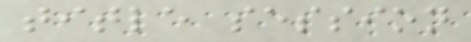title session
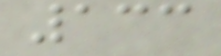133
